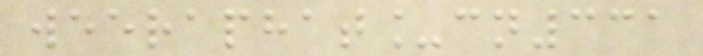weeraphat_cn331
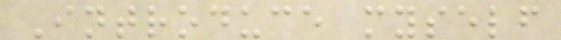Introduce myself
